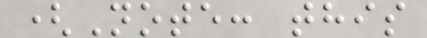(Note: this
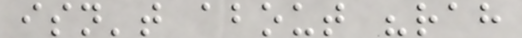isn't about "rah
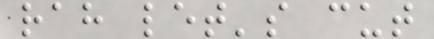rah let's cut
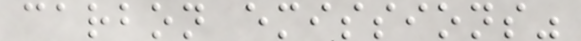carbon emissions"
